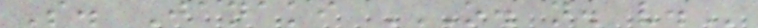S. Janaki O. N. V.
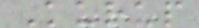Kurup
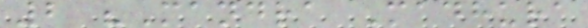2 "Mandra Madhura
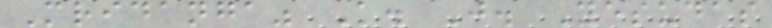Mridanga" K. J. Yesudas
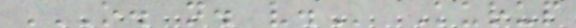O. N. V. Kurup
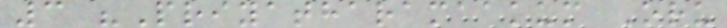3 "Priyatharamaakum Oru
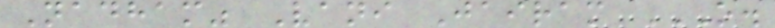Nadham" Vani Jairam O.
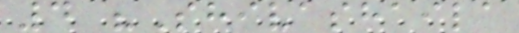4 "Shivashaila
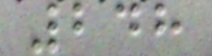248
